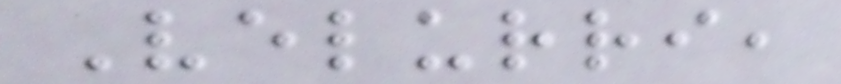Velurri,
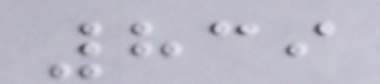839
